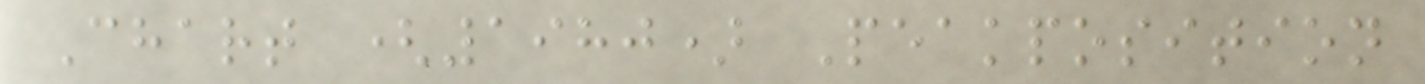Chart (1980) Peakposition
